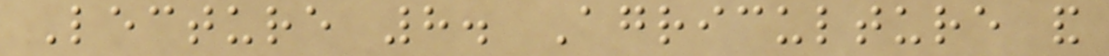Lecture 8. Agriculture and
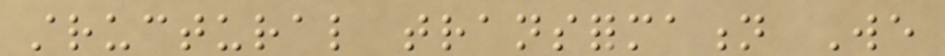structural transformation We
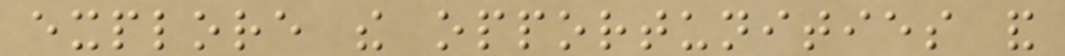explore the opportunities and
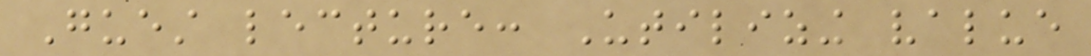Guest lecture: Utilizing value
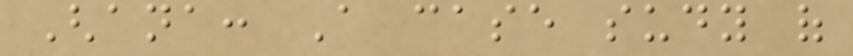Ghana: A case sudy of
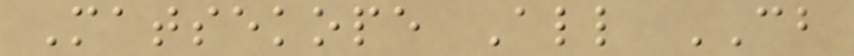Matsekope All CB
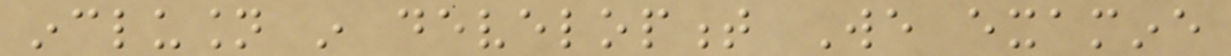inclusion in development We examine
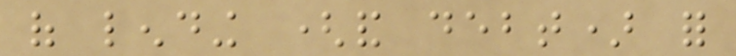of lending (and debt) for
